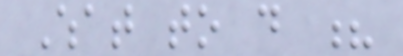What to do ?
